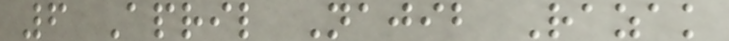6 April Najib Razak
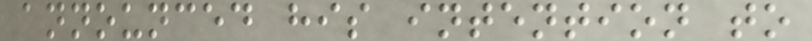announced his intention to
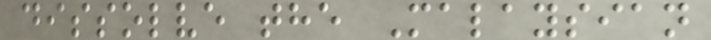dissolve the Malaysian
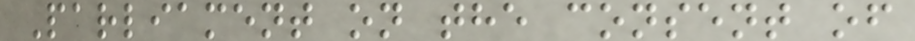Parliament on the consent of
